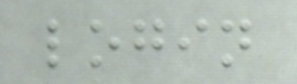login
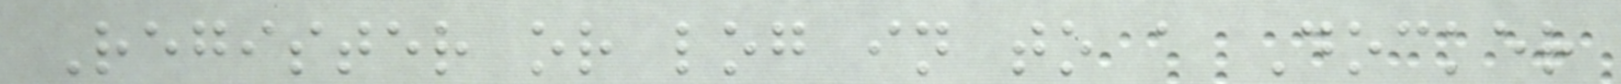Register or log in to a Docker
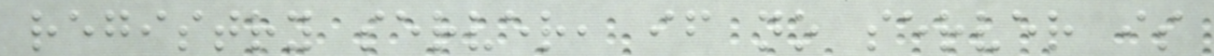registry server, if no server is
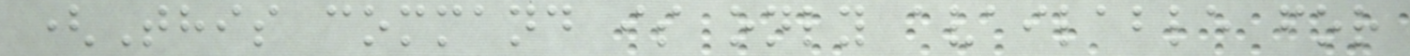(This command is only available for
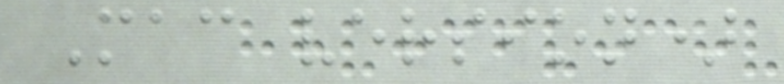Mac version)
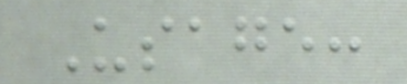Usage:
